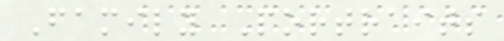Family Portraits
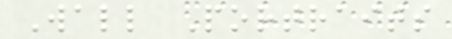Wall Portraits
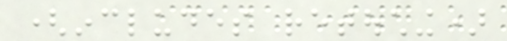(includes retouching)
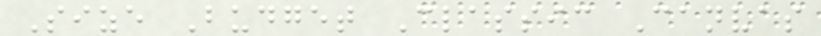Size Budget Classic Canvas
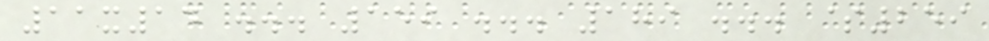11x14 ... 159 ... 189 ... $259
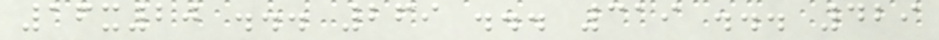16x20 ... 269 ... 319 ... 429
